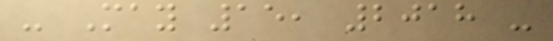- May 15, 2018 -
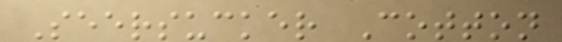Seersucker Cotton
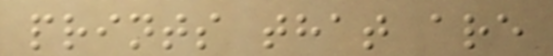prints that are
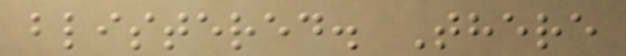blistered. There
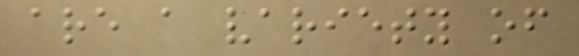are a variety of
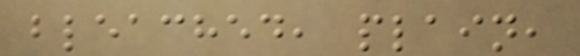bleached, plain,
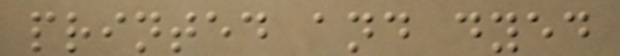printed and dyed
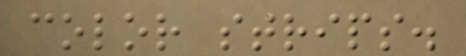color strips.
